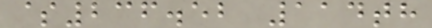$236.52 114th
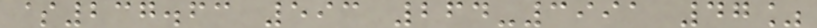$237.63 593 264-3991 47%
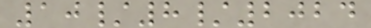10/8/2024
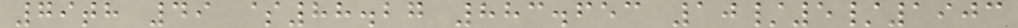79th 49 $88.27 883.653 10/5/1903
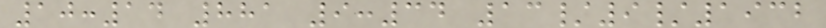10:14 881 9:34 13/9/1932
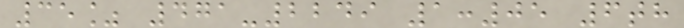35% 471-2249 1:05 6th
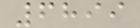6899
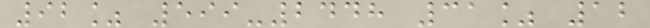92% 599-2448 31% 12
